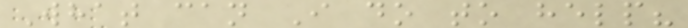What can I do to help?
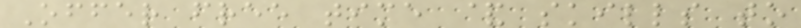Offer free time & skills to
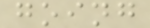going
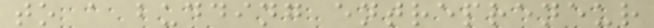to a budding entrepreneur
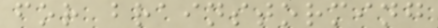for brainstorming
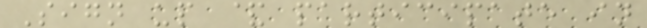Sign up & participate in
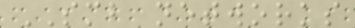SMB networks
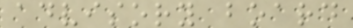advisory board
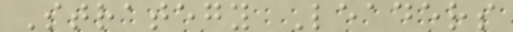Strategy Leaders
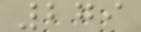279
